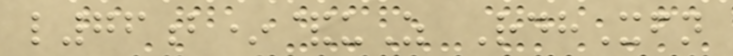l76b*&uZ RdhXfn
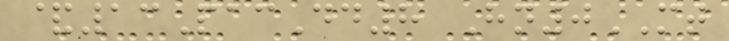&13PacDd8 Hn0MT
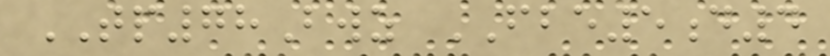TP78Bwz FBE5d4
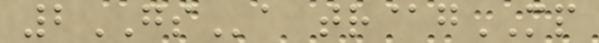2GSa tr@gMP
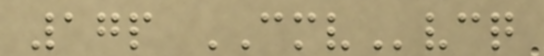17p CMVvcq
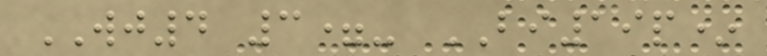WJ4 3=- BI19p*
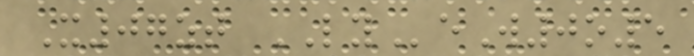X07zt LYeW0o5
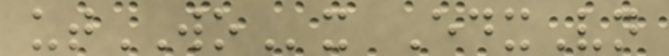utWOx EdxVn
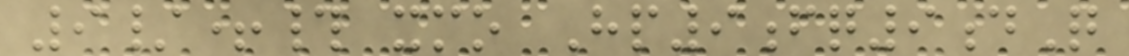9/+# xmo Hp9fq9dQ
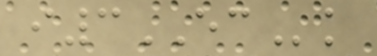i3ECk
